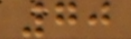70
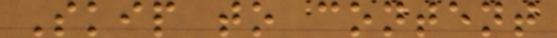Skip to content
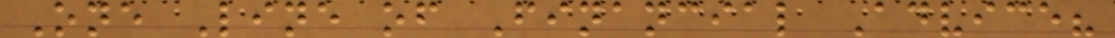One Line of Financial Advice?
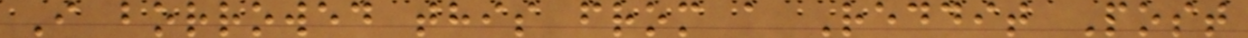I borrowed this from a Reddit Post
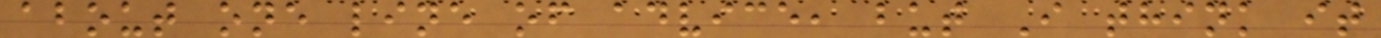about one line of advice, but I think it
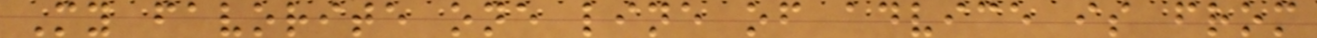My favorite one line of advice is from
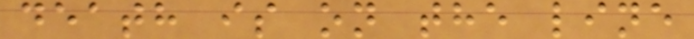death is on the line
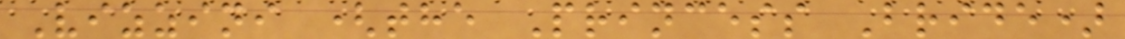Vizzini (the Princess Bride)
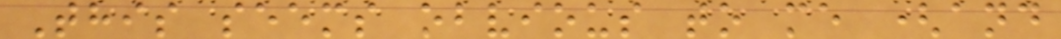This seems obvious to me (and
